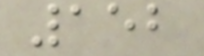152
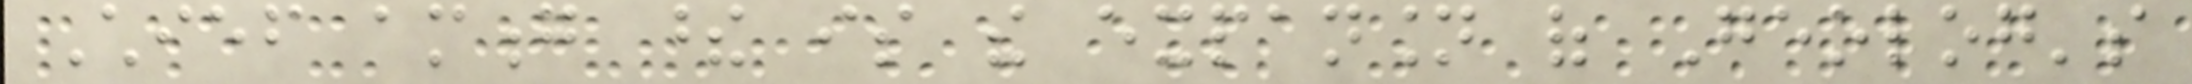Chief among these is the expansion of Geolog's
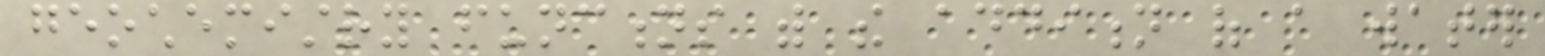geochemistry functions with the addition of a water
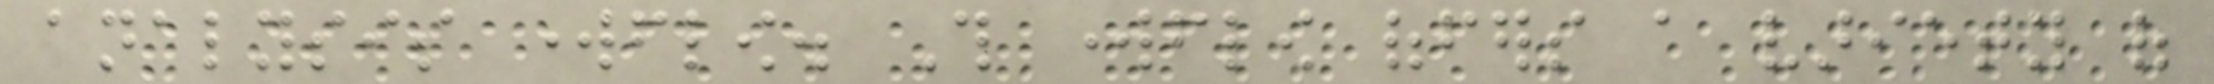analysis workflow. This workflow offers a variety of
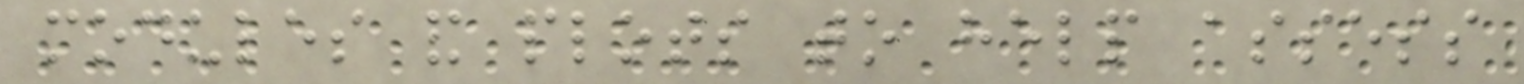modules and plots to help assess
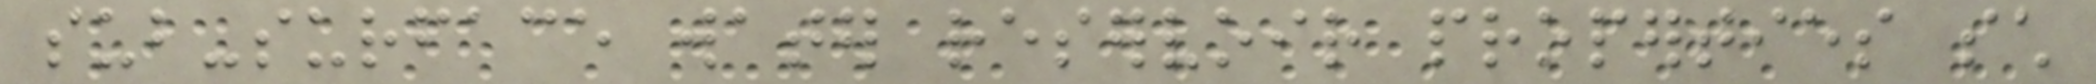sub-surface water reservoir properties such
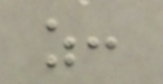as:
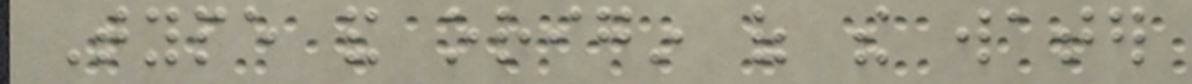Type and origin of the water
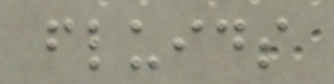fluids
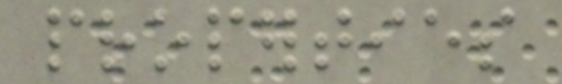properties
